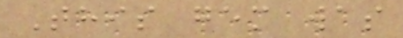This gem was
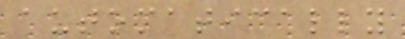automatically
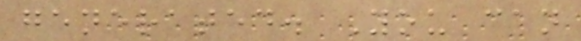generated. You can
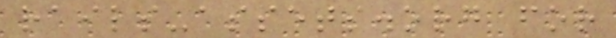rails-assets.org for
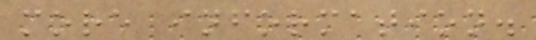more information.
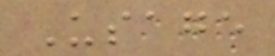Usage
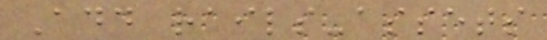Add rails-assets
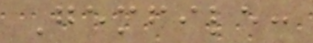Gemfile:
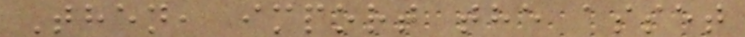Then, import the asset
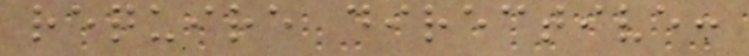require directive:
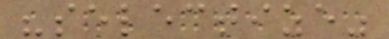"selectize"
